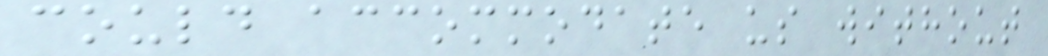could accommodate us without
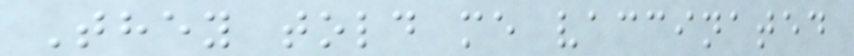They told me vaccinated
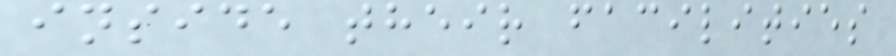inside their facilities
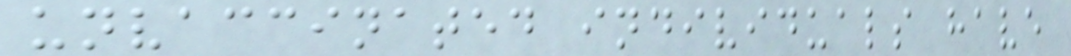unvaccinated individuals have
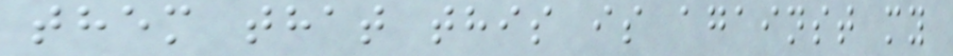them that this is against my
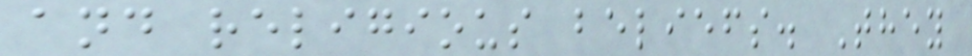and religious beliefs. They
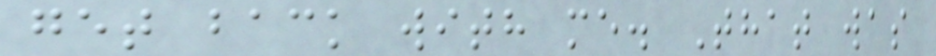get back with me. That was
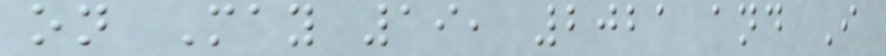on May 19, 2021 and I
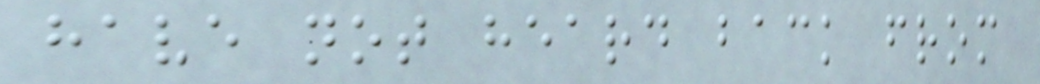have not heard back from
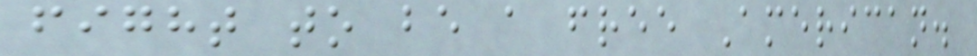fight to be a free American.
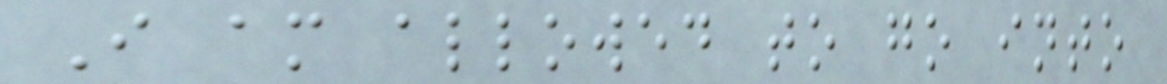I am allowed to go into
